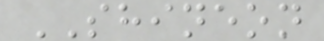SHINEON
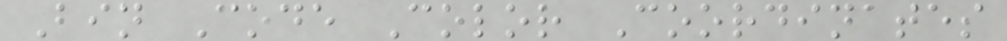Bin Code Color Coordinates
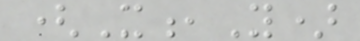(X,Y)
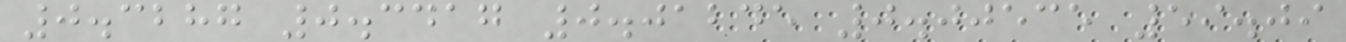0.3287 0.3417 0.01245 0.00535 59.09
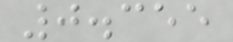0.355
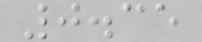0.35
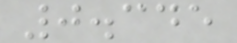0.345
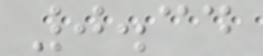0.34
